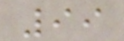99
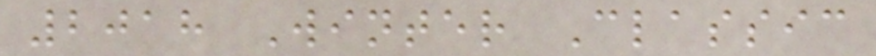2018 Winter Classic
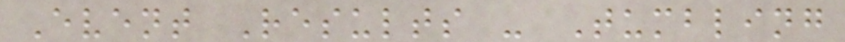Event Results - Tumbling
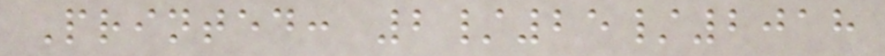Printed: 2/25/2018
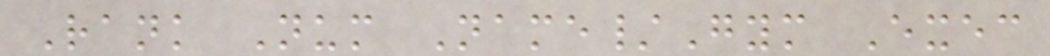Rank Num Name/Gym Exec
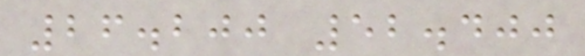26.200 52.400
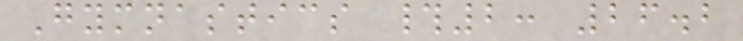Gymnastics #2: 26.2
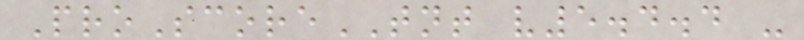ProScoreTNT v5.4.4 -
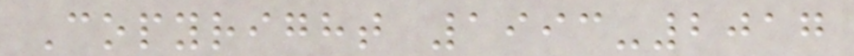Copyright 1993-2017
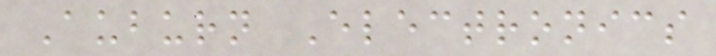Auburn Electronics
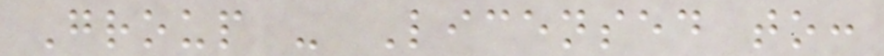Group - Licensed to:
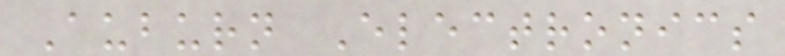Auburn Electronics
